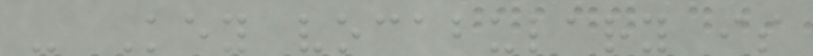- Key vocabulary is
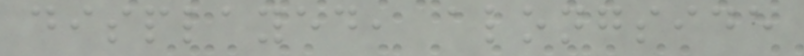displayed, alongside
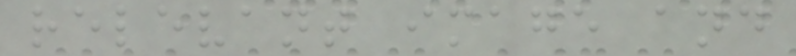relevant image and
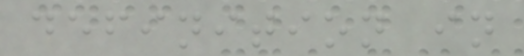definition in
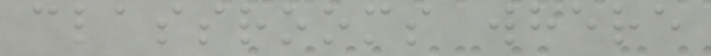classrooms where
